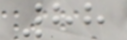88
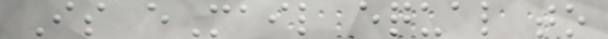Is eMail equal to
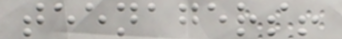teenagers!
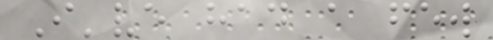I've had a few
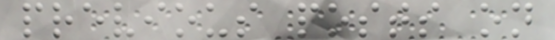previous posts on
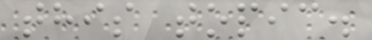this topic.
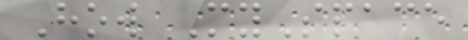How MySpace
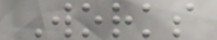Works
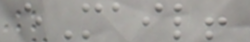eMail!
